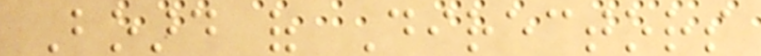Board of Directors
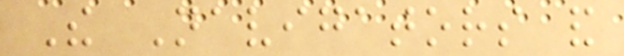The Navigators and
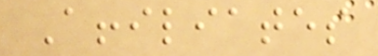Affiliates
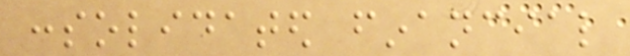consolidated financial
